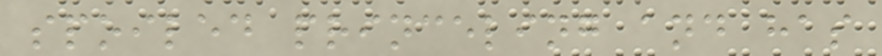spoiled princeling and has
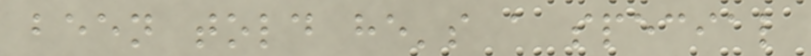been told he's a special
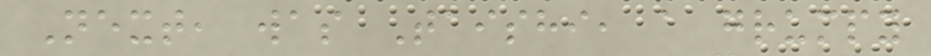Next, was Taishi, a grumpy
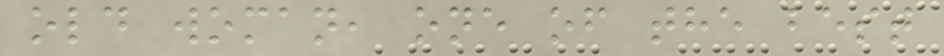old woman, one of the best
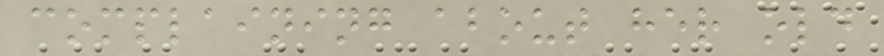complaining about her old
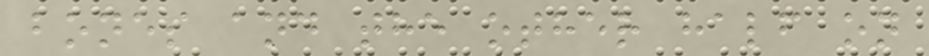bones and the other half on
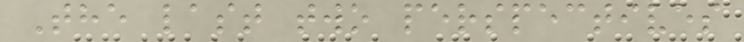The last two perspectives
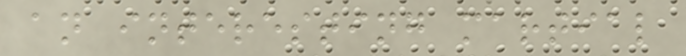an interesting martial
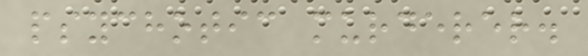psychotic murderer.
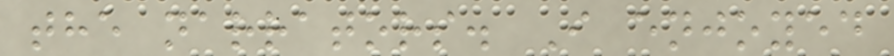the narrators. I enjoyed
